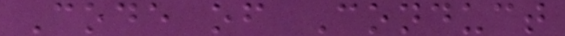Code of Conduct
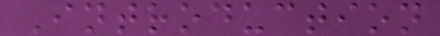Introduction
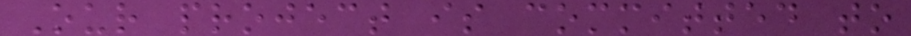Our project is committed to
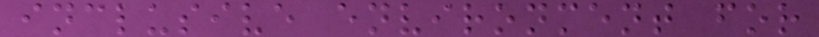inclusive environment for
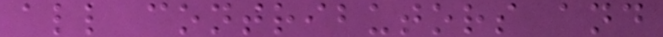all contributors and
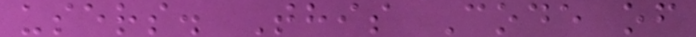users. This Code of
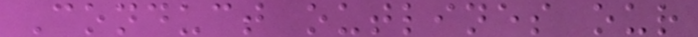Conduct outlines our
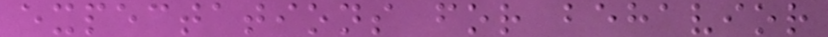expectations for behavior
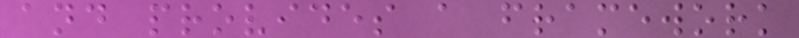and provides a framework
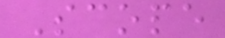Scope
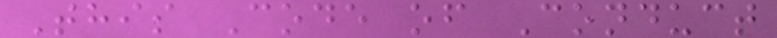This Code of Conduct
